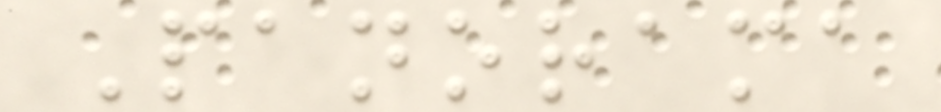Panorama
